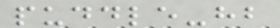puddle-hb
